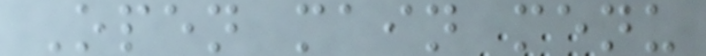Open main menu
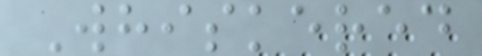Whiskered
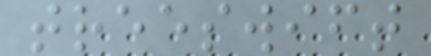treeswift
